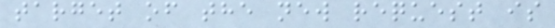target of the new request is
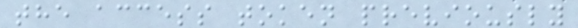the access token previously
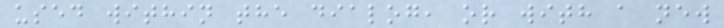used within the dialog, or with a new
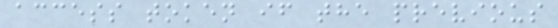access token if the previous
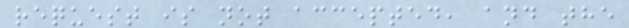request is not accepted, and the
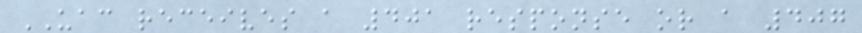UAC receives a 401 response or a 407
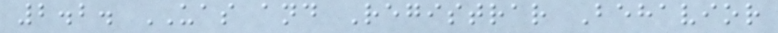2.2. UAS and Registrar Behavior
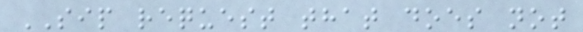SIP request that does not
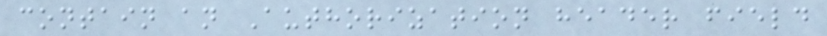contain an Authorization header field
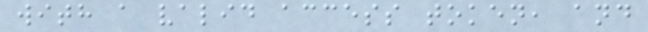with a valid access token, and
